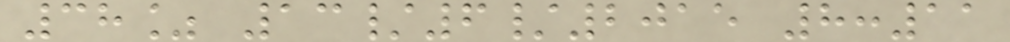38% 13/6/2015 8:11
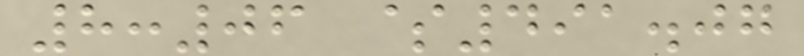8:06 $491.07
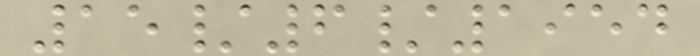15/6/1954
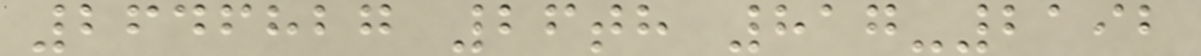2646827 26th 817-2192
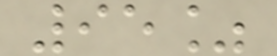95%
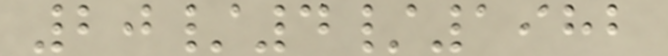20/4/1982
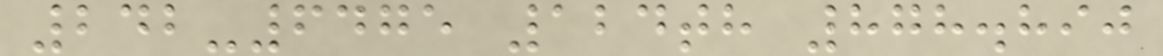242-6475 124th 878.890
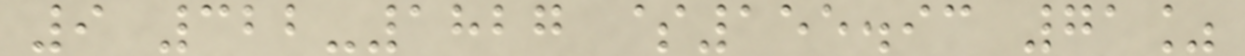9 322-1827 $155.93 71%
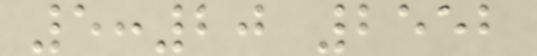5:20 2552
